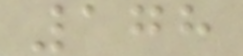178
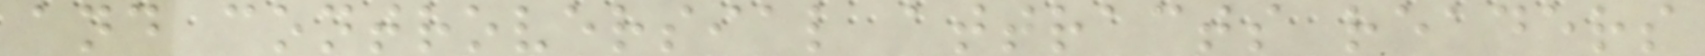and controversial attracts readers
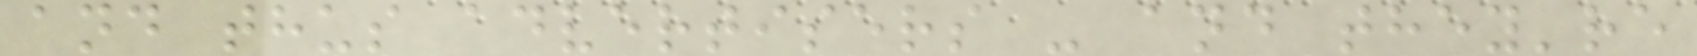and thus advertisers - and they're
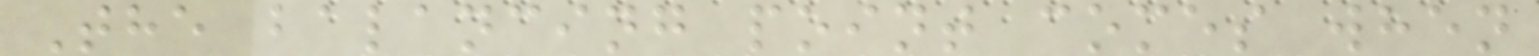The balancing point comes when
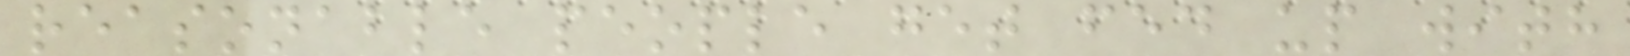reasonable people get fed up with
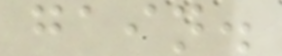gain.
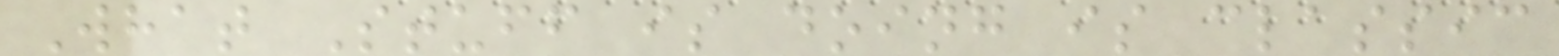What Stuff is doing is classic
